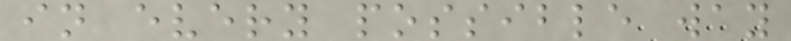in every possible way
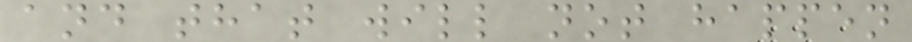and that will not happen
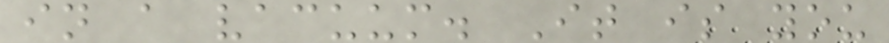in a vacuum. It is you
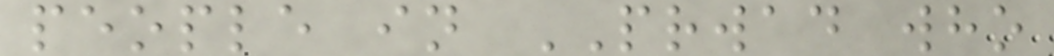people in PRWAD who
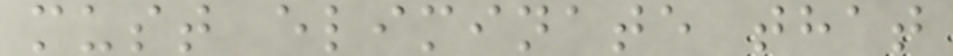must eliminate that
